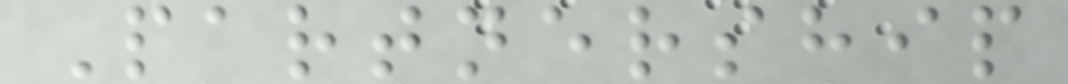Partnership
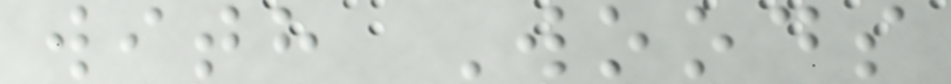with Woods
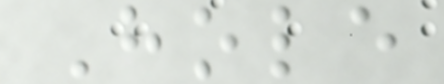Hole
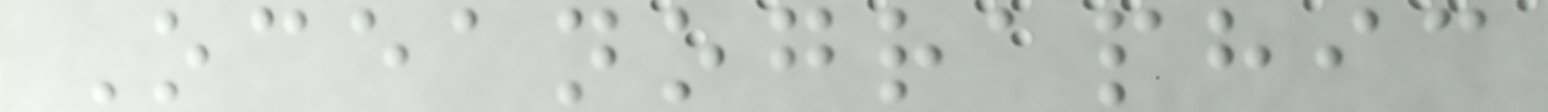Oceanographic
